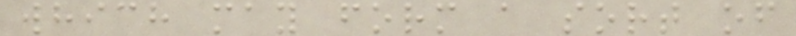which may form a sort of
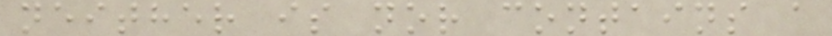neither is nor contains a
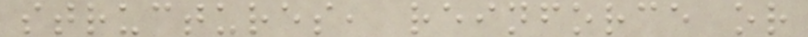structures, reinforce or
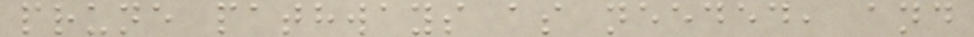prune pathways as needed, and
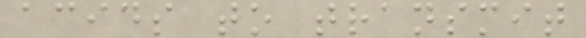acids to transmit
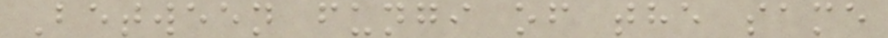Between fungi of the same
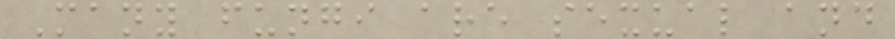Many fungi are sexual and
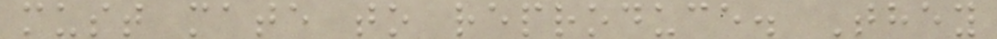must mate to reproduce. They
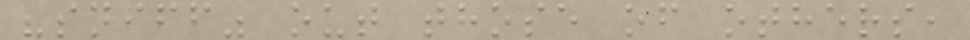"sniff" out those of others,
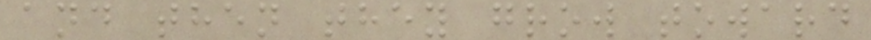and then they grow toward
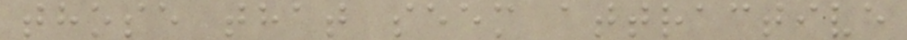those that seem attractive
